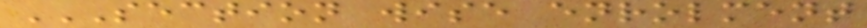SECTION WISE ENROLMENT
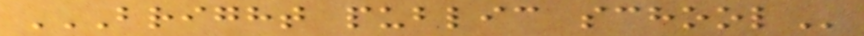BRIGHT PUBLIC SCHOOL
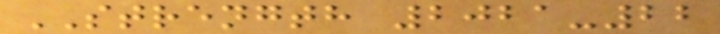STRENGTH 2021-22
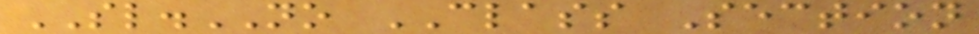SL.NO CLASS Section
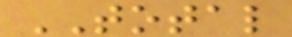TOTAL
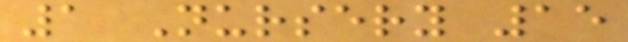1 Nursery 15
